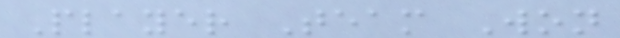Player Team Won
